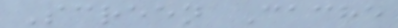Screen Cache
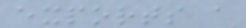exports a
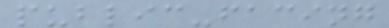public-facing
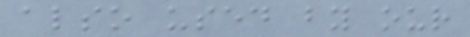also used by our
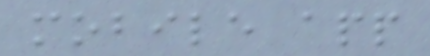mobile app
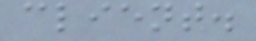client.
